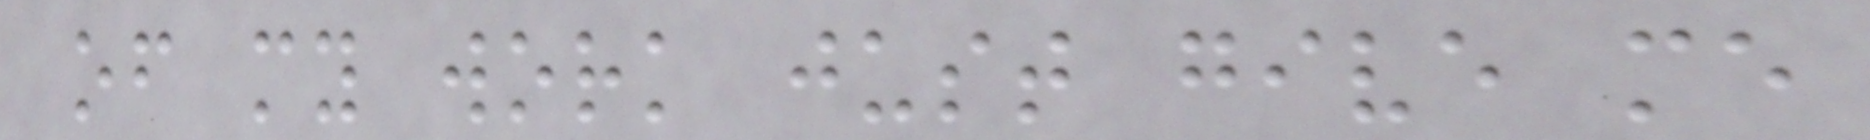of my work just give me
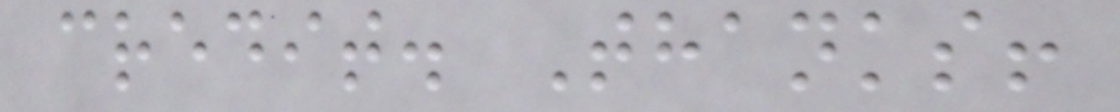credit. Thanks!
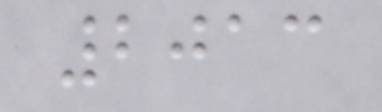2013
